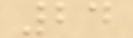24
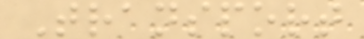Transport
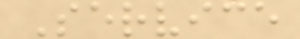Service
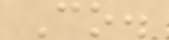Co.
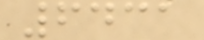6431
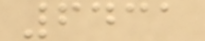6431
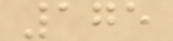175
